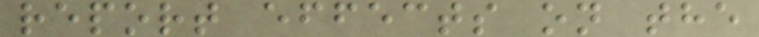report effects on the
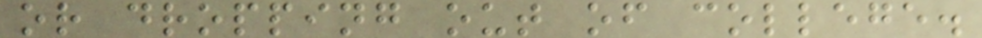or dropping out of college.
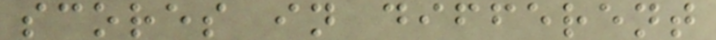scores in different
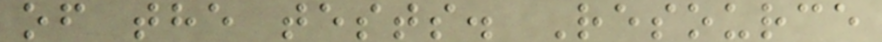of the tests. Resource
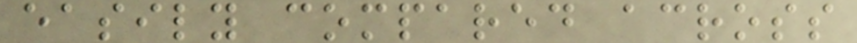easily compared across
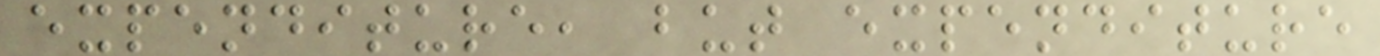expenditure, but expenditure
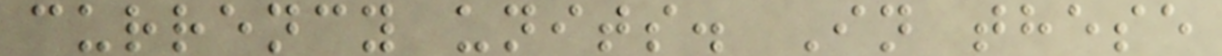currency units. In these
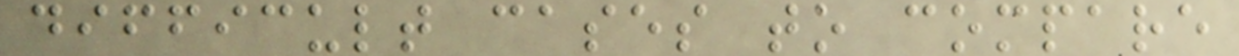difficult cases to compare
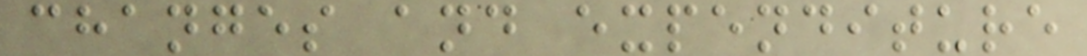changes and expenditure
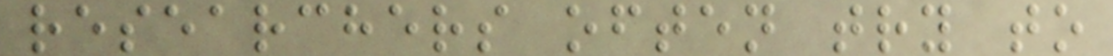researchers often try to
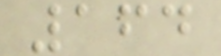164
